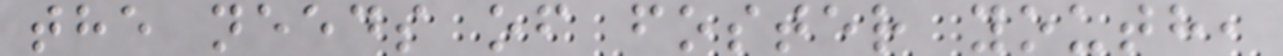the needs of foster youth,
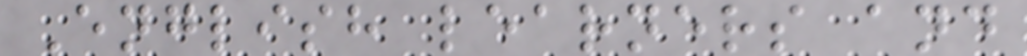English learners and
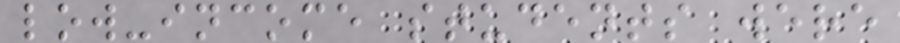low-income students were
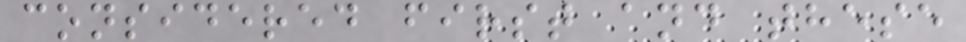considered first and these
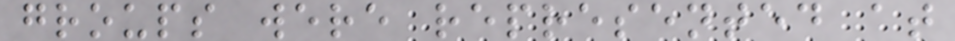groups were represented at
